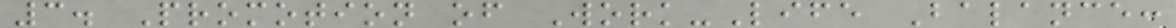3. Promotion of Work-Life Balance:
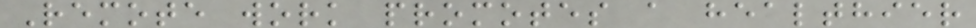Remote work promotes a healthier
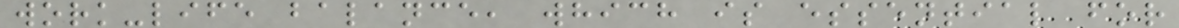work-life balance, which is essential for
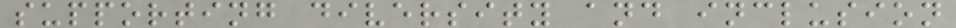supporting diversity and inclusion
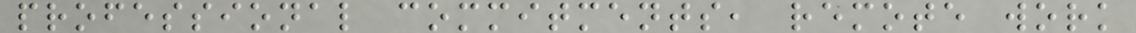professional commitments, remote work
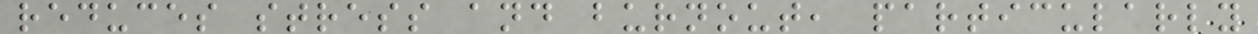reduces stress and burnout, particularly
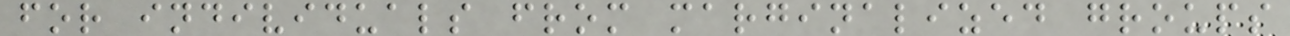for individuals from marginalized groups
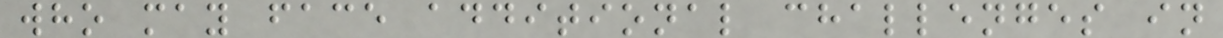who may face additional challenges in
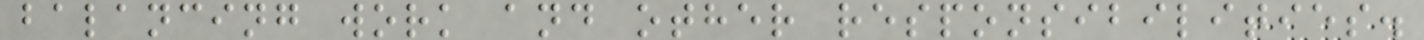balancing work and other responsibilities.
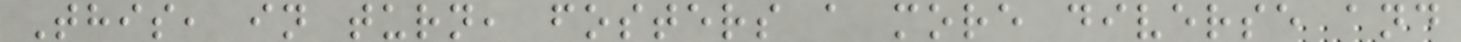This, in turn, fosters a more diverse and
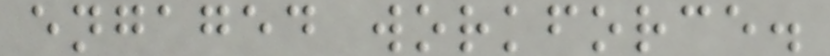engaged workforce.
